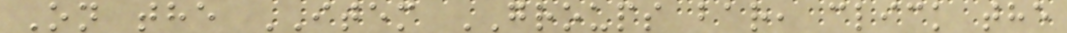On the ITEM GROUPS bar, click the
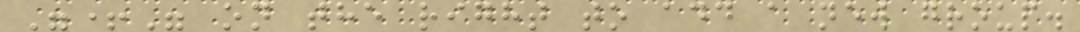"+" on the right to add a new group.
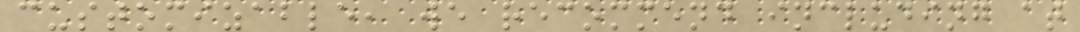customizable, we recommend including at
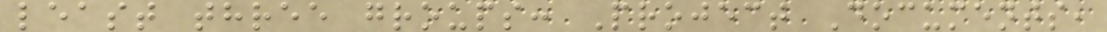least three groups: Project Documents,
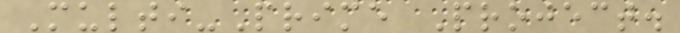Multi-Prime Project.
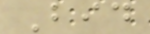Bid
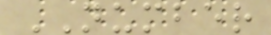NUMBER
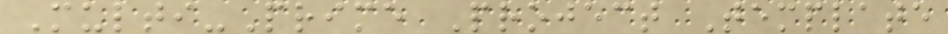Multi-Prime Project Template
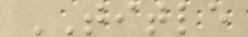TITLE
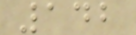142
